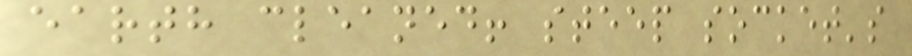earth cleaned! steep socket's
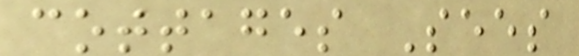cottages Sees
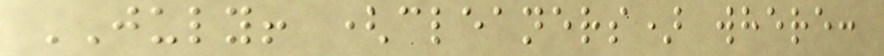JULY! (cleaners) where:
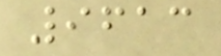9613
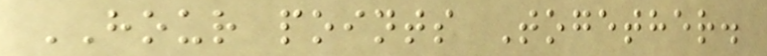HOUR points Together.
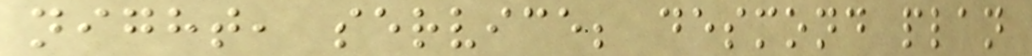night, service; desmond plan
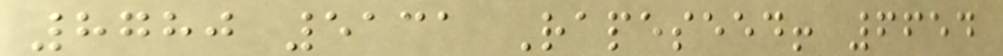8780 5131 Rapeseed! 6654
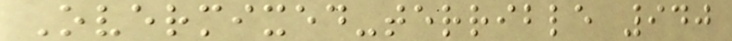Overmixed-terrible 940
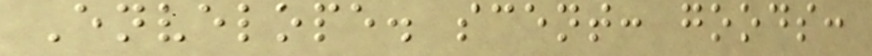Envelope. scent: goods:
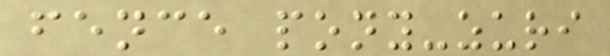fence pony-zuri
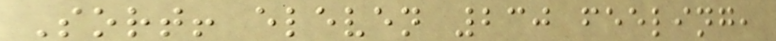Sort! eleven 230 feeling,
